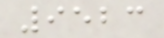9523
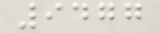9477
